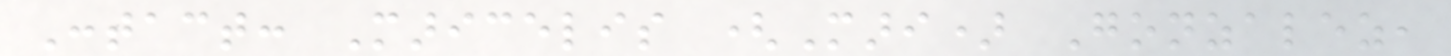Contact: Maricelis (Mari) Gonzalez,
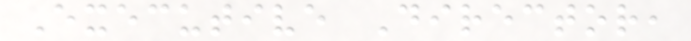Executive Director,
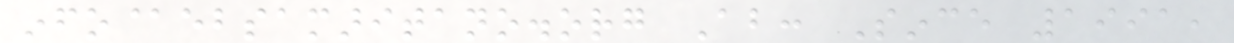info@ebsamaritano.org About: Since 1991,
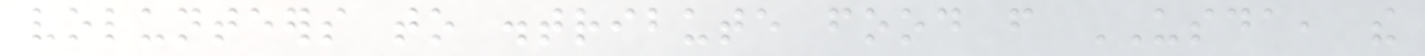volunteers to distribute food from USDA, the
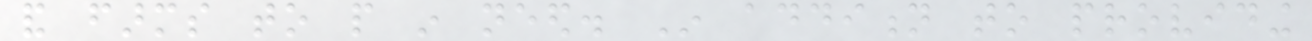and farms to people in need. In addition to providing
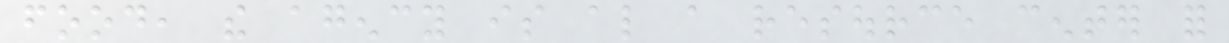food, the agency is also a resource center for
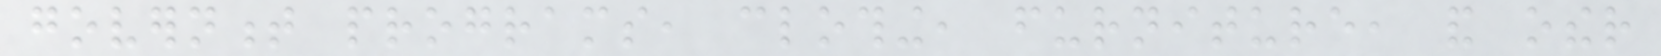government programs, clothing, furniture, and other
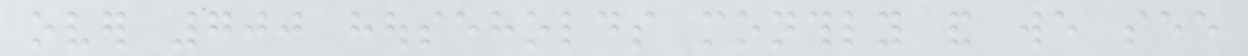over 700 households monthly and we see
